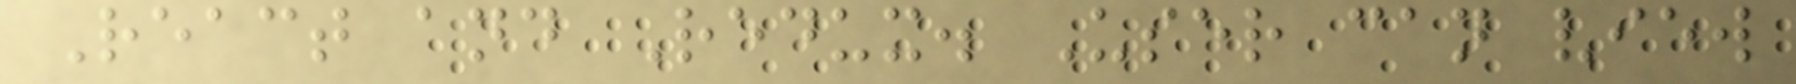React and Redux. User can view
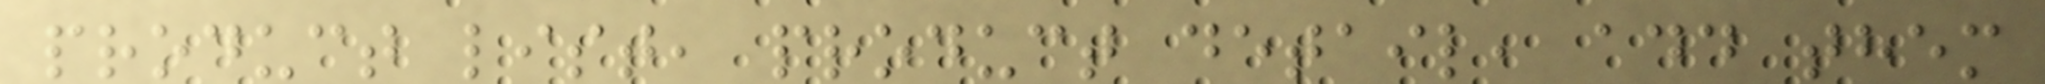product list, product detail, add them
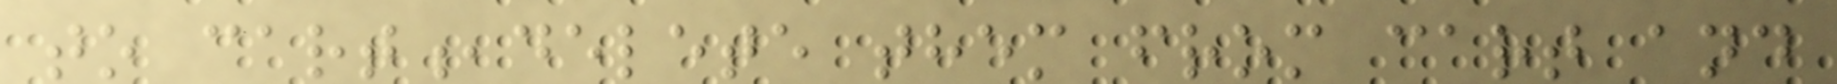to cart,delete them from cart and
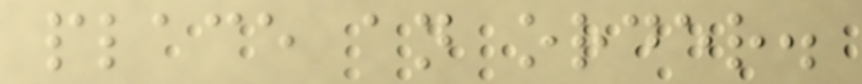place an order.
